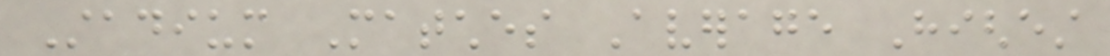Stadium Matches Average Highest
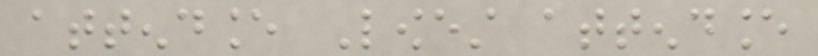attendance Lowest attendance
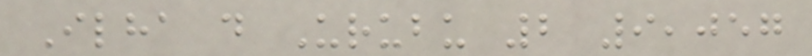Ilha do Urubu 2 9,057
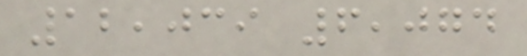12,039 6,074
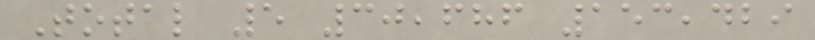Total 5 30,686 153,429
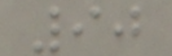90
